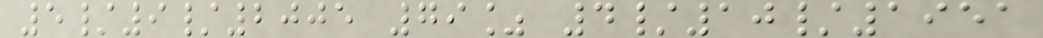5/9/2005 79% 4/10/1951
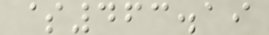$463.19
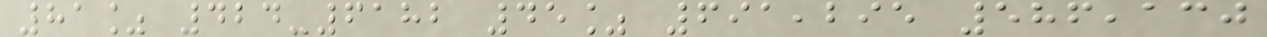81% 424-6182 45% 691,295 586,130
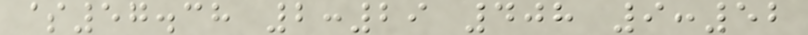$57.38 2:29 408 9:52
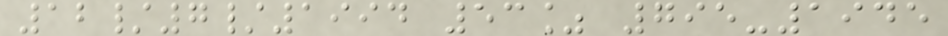12/7/1994 53% 795-1945
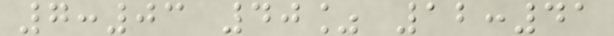7:03 40% 12:41
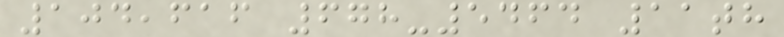104,616 678-5464 11th
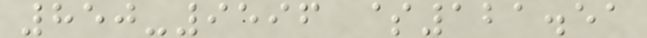850-9596 $121.51
